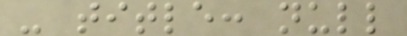- title: null
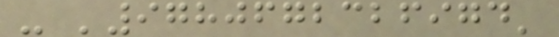- '9780672326974'
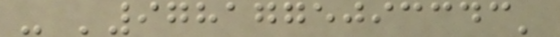- '9781775093343'
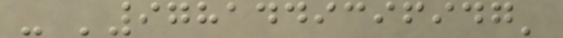- '9781449396947'
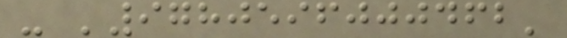- '9780596000462'
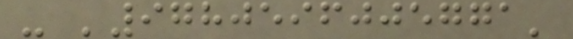- '9780596005771'
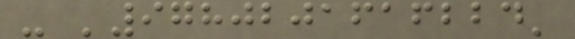- '9780201616224'
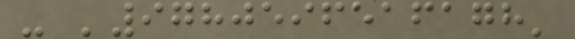- '9780596516178'
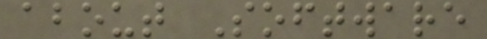about Software
